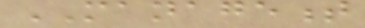MANAGEMENT
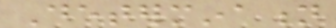Determination
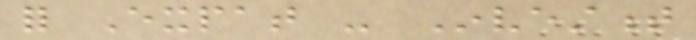for Expat - Investment
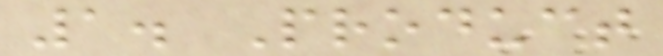1. Product
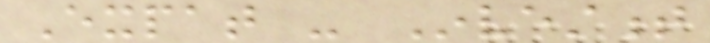Expat - Investment
